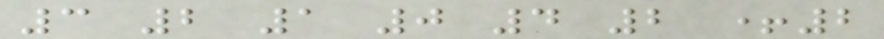3 2 1 0 4 2 +2
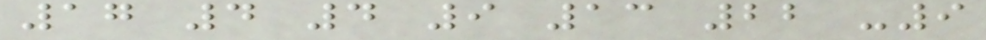17 4 4 9 13 22 -9
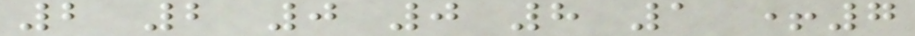2 2 0 0 8 1 +7
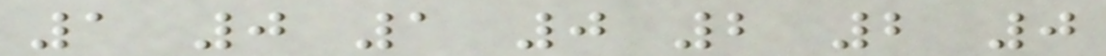1 0 1 0 2 2 0
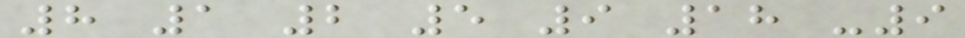8 1 2 5 9 18 -9
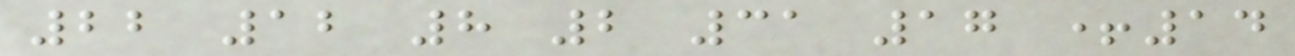22 12 8 2 31 17 +14
